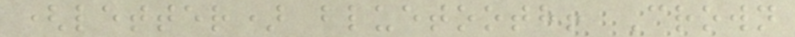(letter) bluetooth! Crown
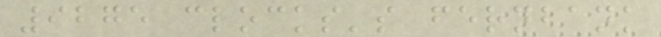9275 clocks's fernbank
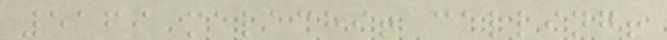5169 malachi! calling!
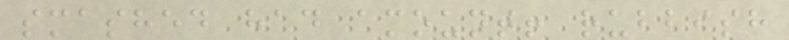smashed had amount! rubbish
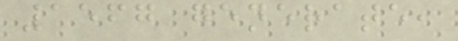1567 generate,
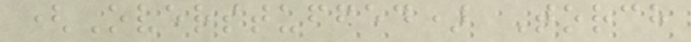(Overstuffed) Torch
